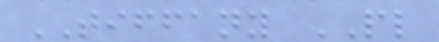TIFFANY PL
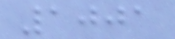1001
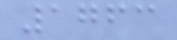1763
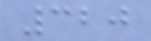320
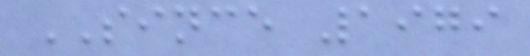SINCE 1979
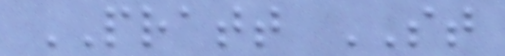PRATT ST
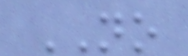NO
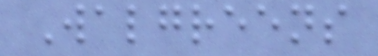Walgreens
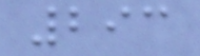293
